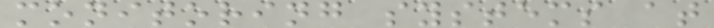monitoring systems at
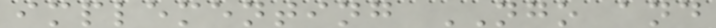implementing NGO and
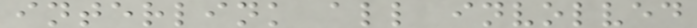interlink all involved
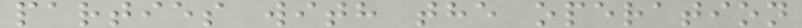parties with the operation
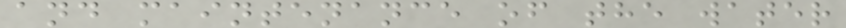and maintenance of the water
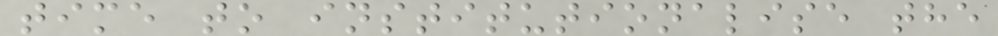time to institutionalise the
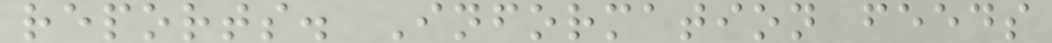reports. Information feeds
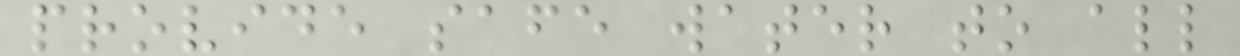provide safe water to all
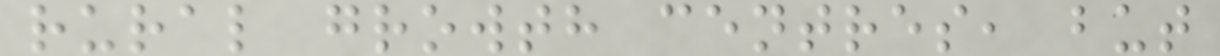rural growth centres, but
